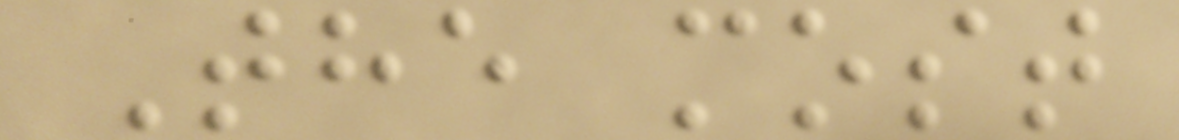The most
